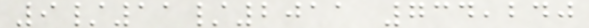9/11/2011 734,240
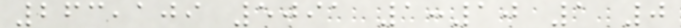263,109 5091 1:10 1 0
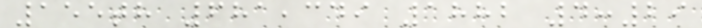155th 681,349 1882 4:29
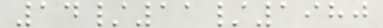14/11/1980
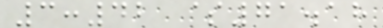3:42 $71.18
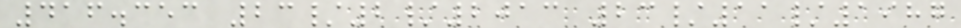416.353 23/2/2013 23/11/1987
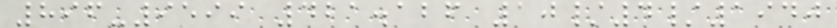896-9599 421.126 10/4/1940
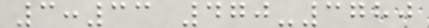3:33 470-3780
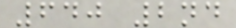640 2nd
